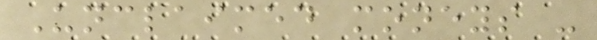Unclaimed moneys -
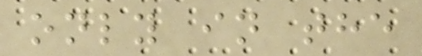only in the
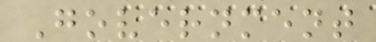Government
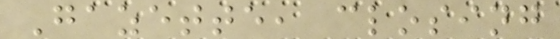Gazette, closing
